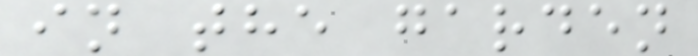in the garden
